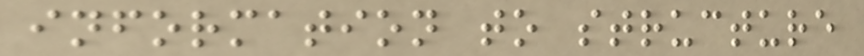information to structure
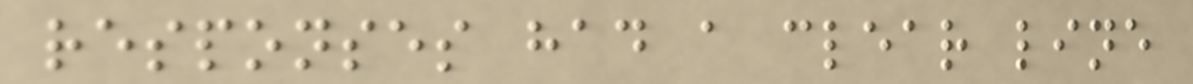responses had a clear line
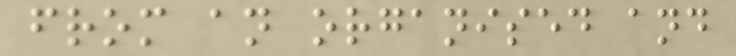from an organised and
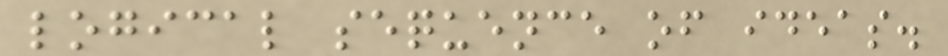logical sequence of ideas.
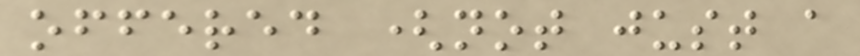offered (not just a
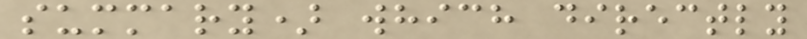summary) which directly
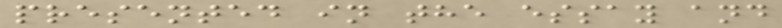presented in the essay and
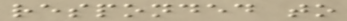responded to
